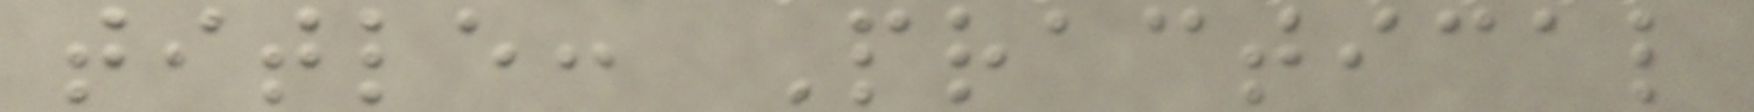title: Practical
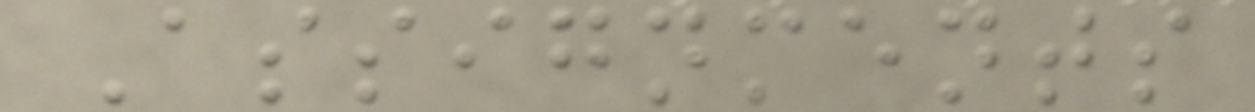Assignments
